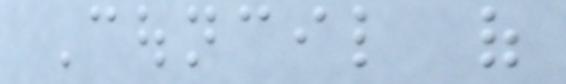Council of
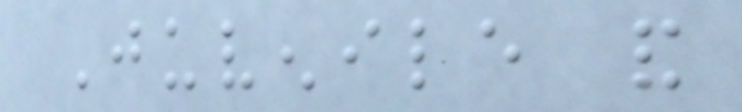Juvenile and
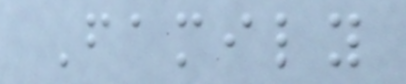Family
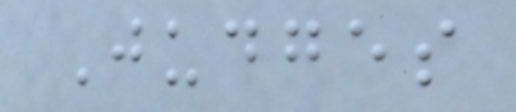Judges
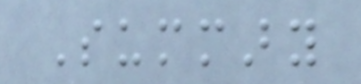Summary
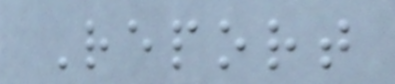Report
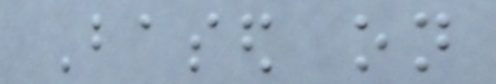Based on
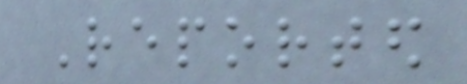Reported
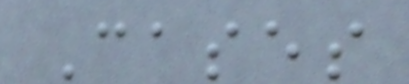Cases
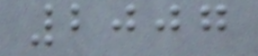2007
